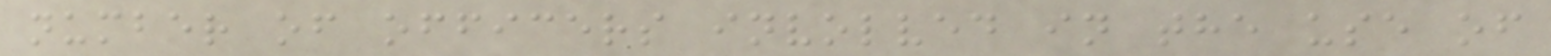number of officers involved in the use of
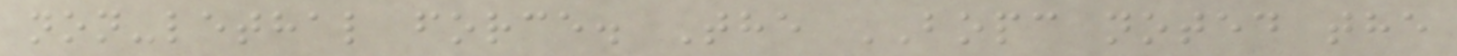non-lethal force. The BOPC noted the
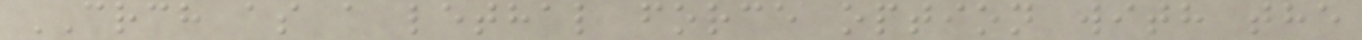CRCH as a lethal force option with the
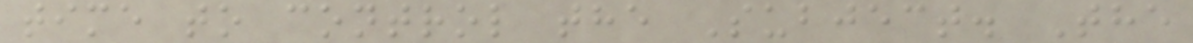time to control the Subject. The
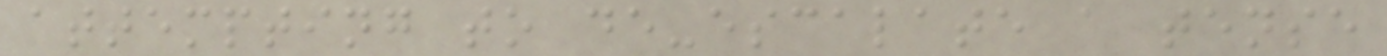attempting to de-escalate a tense
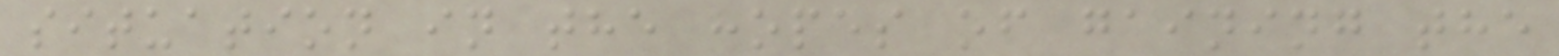situation in the hopes of gaining the
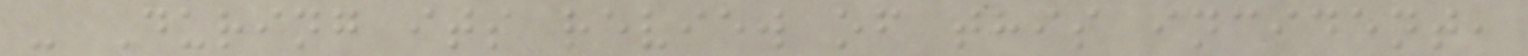- During its review of this incident,
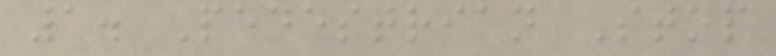1. Pedestrian Stop
